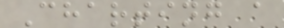Charting a
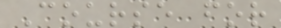Course for
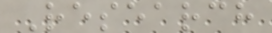Research
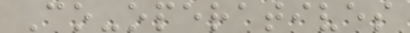Co-operatives
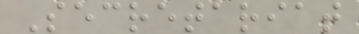Secretariat
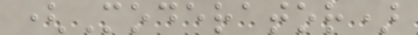(Moderator)
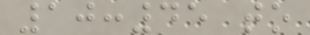10:45 to
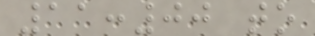11:00 to
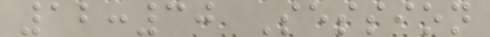12:30 Session
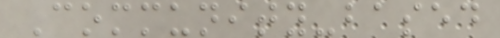Community-based
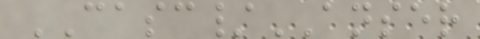CASC/ANSER
